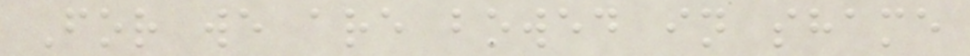For we are bowed in shame
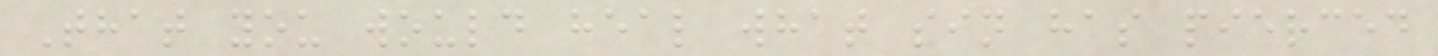That you would heal what sin has pierced
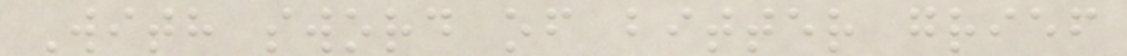With sword of bitter grief
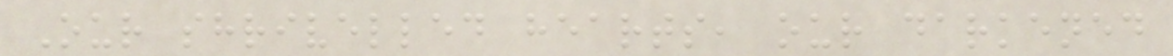Our shrivelled hearts, our darkened
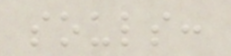souls:
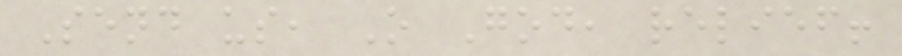Send us, O God, relief!
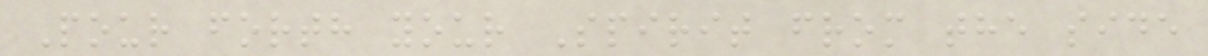Pour forth your Spirit from the side
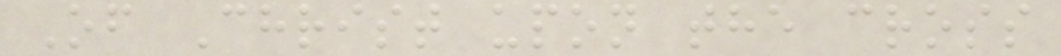Of Christ upon the cross
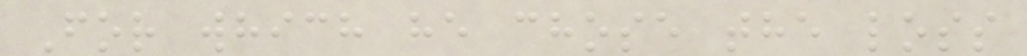For which he chose the loss
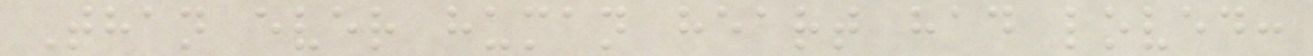Than ever human heart had loved:
